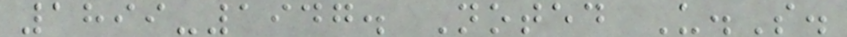1899-1947. Noted U.S.
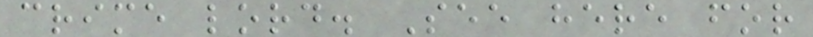crime lord. See here for
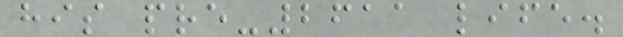his pre-2611 life.
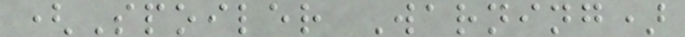(Spoiler Warning)
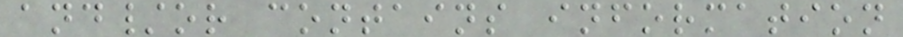and/or contains information
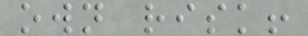own risk!
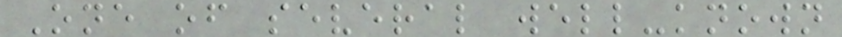One of several well-known
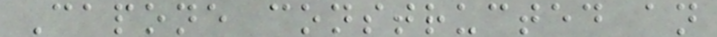Capone constructed an
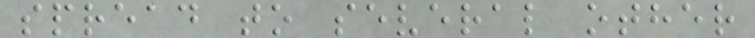spread to several other
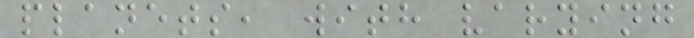planets, with varying
